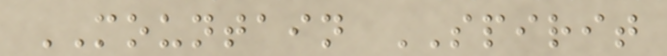MOUNTAIN SPIRIT
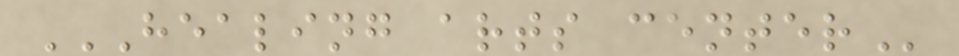HEALING ARTS CENTER
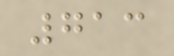713
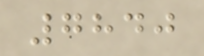7840
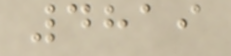4819
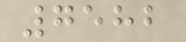7582
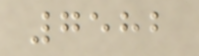7582
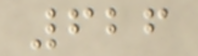626
